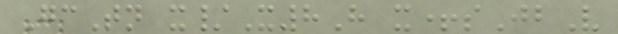GcTn x/X8H x+sJbV
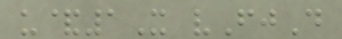u&1X vFjD
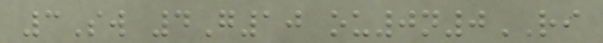3Sw 4G10 ou0n0RI
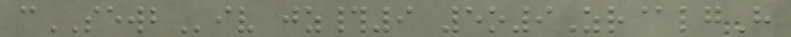cSEWBiv jz#9 5o9Zr@lgH
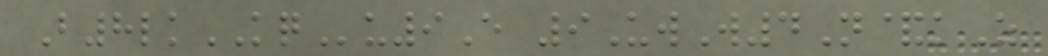B8lkKQu9E 9UwW4N&kZ
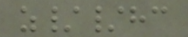z//hc
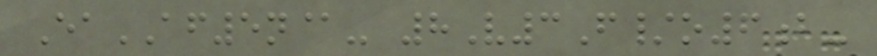EaAF5n@- 8V3F/o6b-
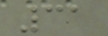31
